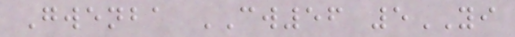Gwenba CW56 5YI
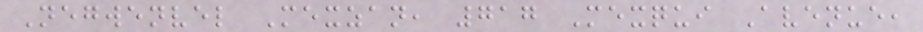Negwenvel Mexzan, 717 Mexqui Avenue,
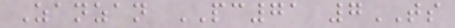Zanzan PC71 7TS
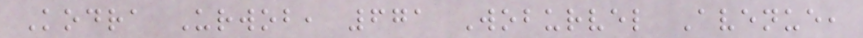Kodra Urwob, 671 Woburvel Avenue,
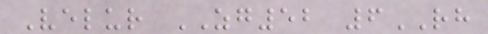Velur ZG52 6RH
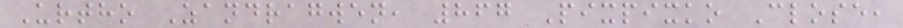Urtho Zandragwen, 867 Pixpixko Close,
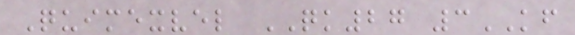Quimexvel QK27 3KF
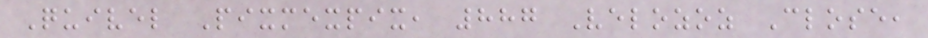Quivel Pixmexpix, 887 Velozoz Close,
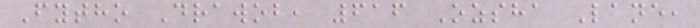Fytho Drawob, 616 Ozsha Lane,
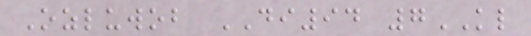Ozluwob DI94 7KL
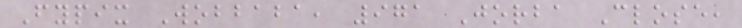Fypix Wobbaba, 971 Jorba Close,
